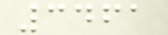3461
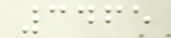3465
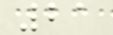21
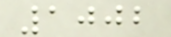1002
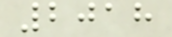2018
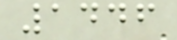1446
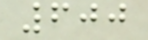600
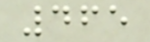465
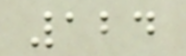124
